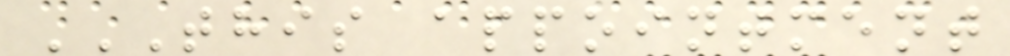THIS APPOINTMENT
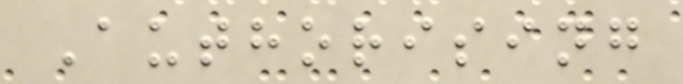Authorising
